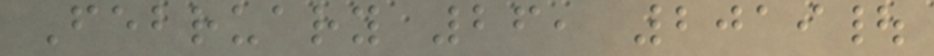February 26, 2019|
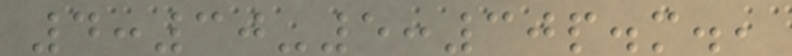4:30-5:30p.m.,
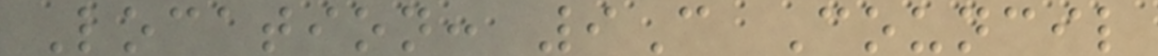Location: 9C Council
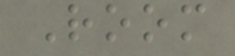Room
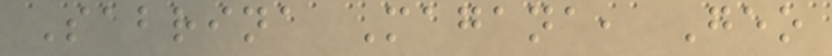Sabrina Magana, Geo
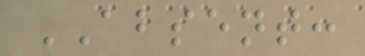ABSENT:
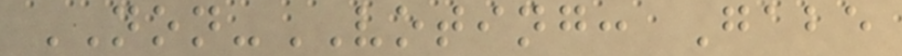NON-VOTING: Gabe
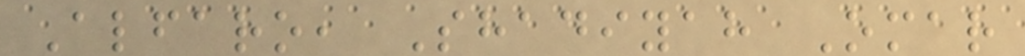Alfaro, Shadiyah Omar
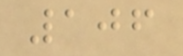106
